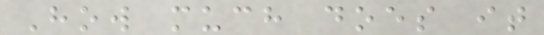How much does it
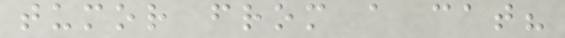tumor from a cat?
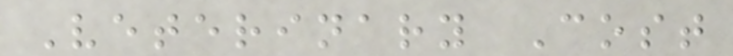Veterinary Cost
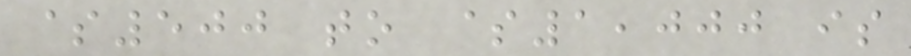$500 to $1,000 is
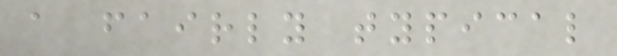a fairly typical
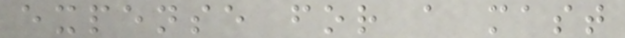expense for a mast
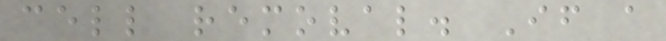cell removal. If a
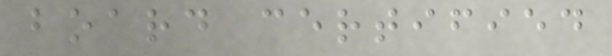board certified
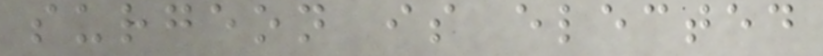surgeon is elected
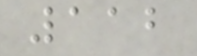112
